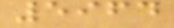5964
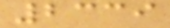2339
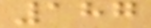187
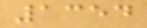1354
